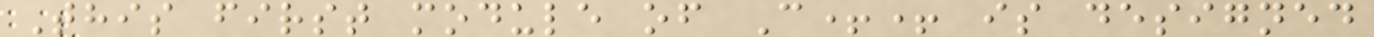This first module of C++ is designed
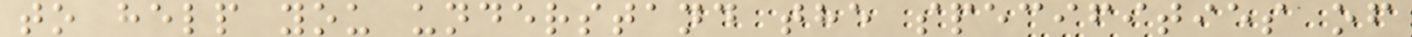to help you understand the specifities of
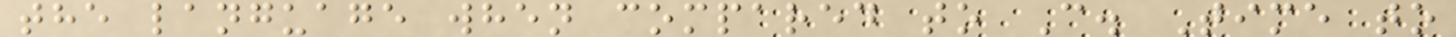the language when compared to C. Time to
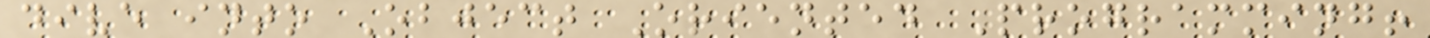dive into Object Oriented Programming!
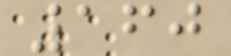160
